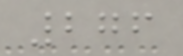276
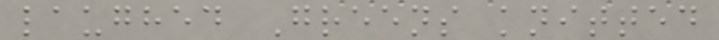laughed Greens knitted
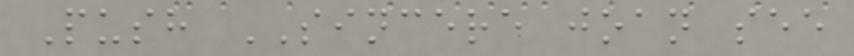Push SINCERE joan see
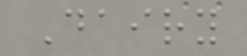Dairy
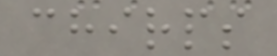chirps
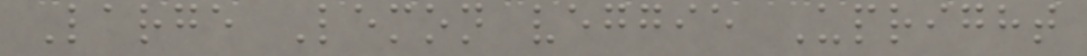Large Lemon veggie Upright
